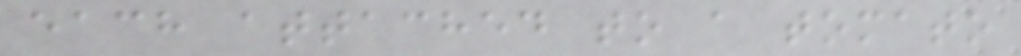each attached to a tomato
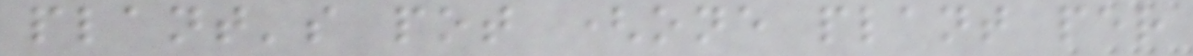plant's pot (one plant per
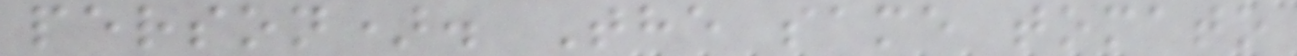person). The same tomato
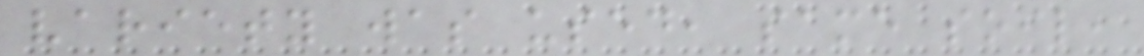variety was used, same soil,
